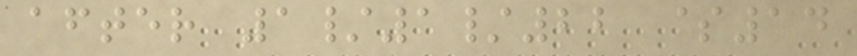after 1/1/22 $14
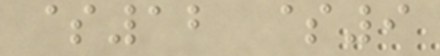$12 $9
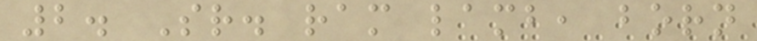2. Sr. ram lamb, born
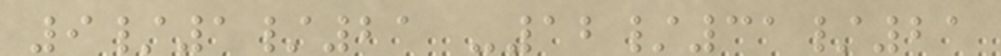9/1/21 -12/31/21
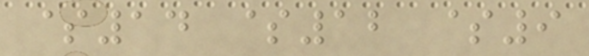$14 $12 $9
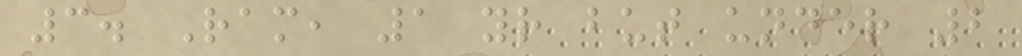3. Ram, 1 yr but under 2
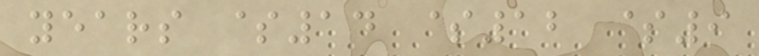years $14 $12 $9
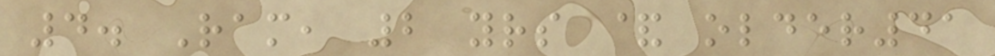4. Ram, 2 yrs & older41
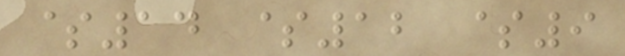$14 $12 $9
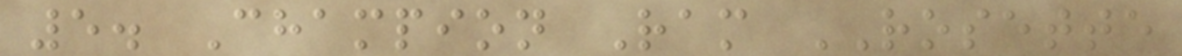5. Champion Ram ROSETTE
